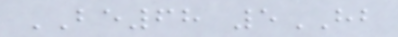BE68 5HB
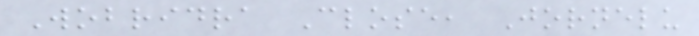Wobridra Close, Jornelu
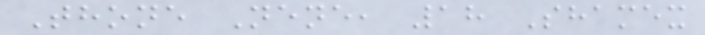Thone Nene, 18 Shamex
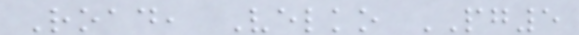Road, Velko PG5
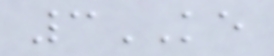3KE
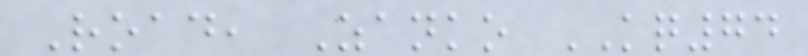Road, Zanko KQ74
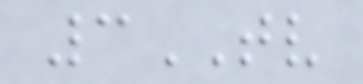3TV
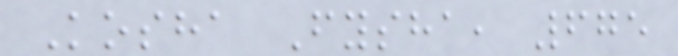Kosha Fysha, 675
